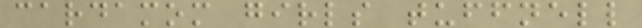cardamom girls tuffnell
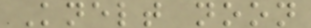Knelt noon
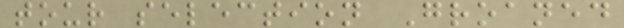tour selection Groaned
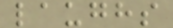laughs
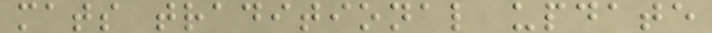mats traditional update
